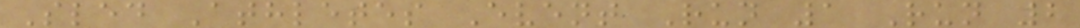Sled Athletes Event Run 1 Run 2
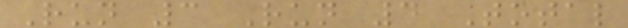Run 3 Run 4 Total
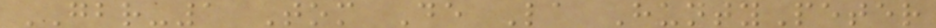GBR-1 Tom De La HuntyPeter
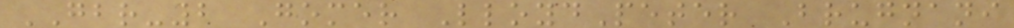GBR-2 Gomer LloydPeter Brugnani
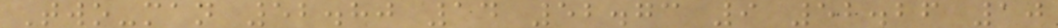Two-man 52.80 14 52.73 9 52.26 10
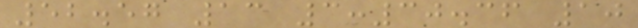52.57 13 3:30.36 10
